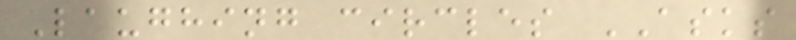Laughing circles ASKS
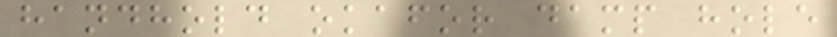handhold okafor damp hole
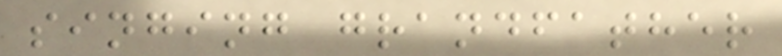singing grandfather
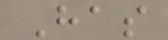Has
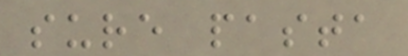sure pasta
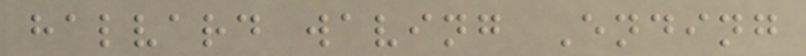halvard waving Ending
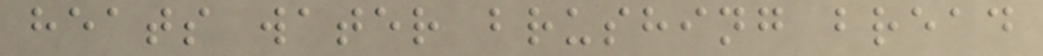heats water brushing bread
